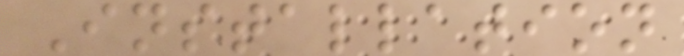Installation
